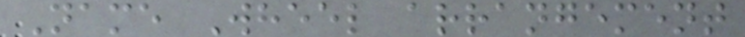Name Wheel arrangement
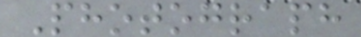Photograph
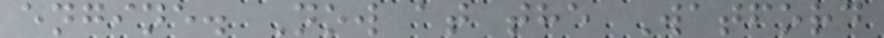engine. Now at the Watford
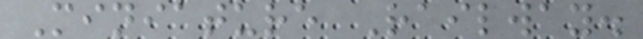Miniature Railway.
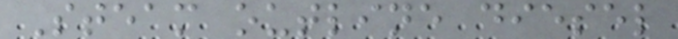Steam outline diesel
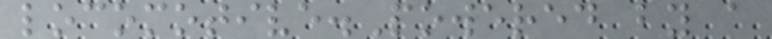locomotive.Powered by a
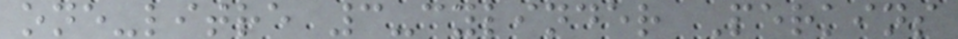one-litre 3-cylinder Perkins
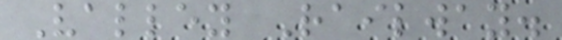Valley Railway.
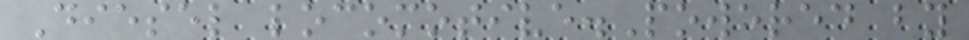Diesel locomotive.Powered by
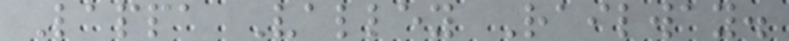Lappa Valley Railway.
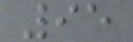95
